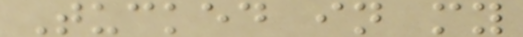Tucked in my
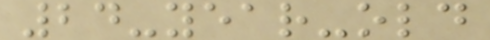24-year-old
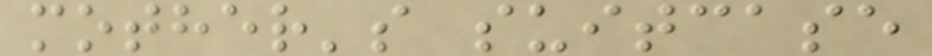mother's suitcase
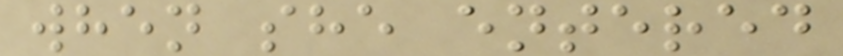when she entered
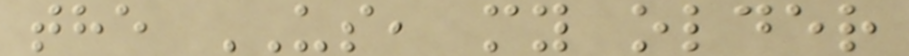the US, my older
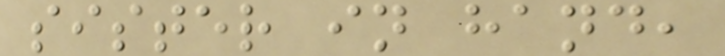sister in hand,
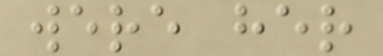were her
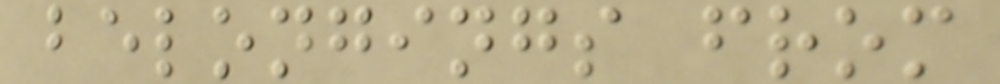belongings from
